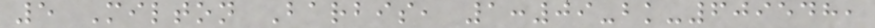5 Milton Barbis, 1:09-bk-609548,
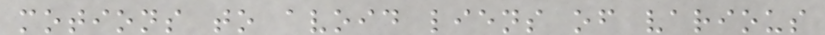motions to avoid liens of various
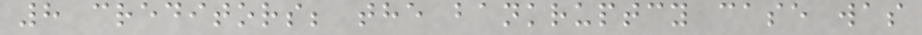8 creditors; the bankruptcy case was
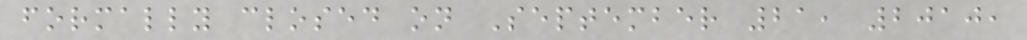formally closed on September 21, 2010,
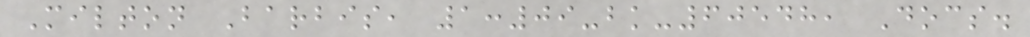Milton Barbis, 1:09-bk-60548, Docs.
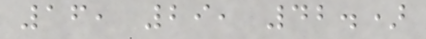16, 29, 42.)
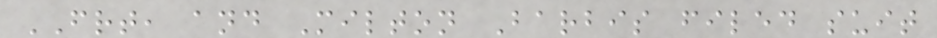FRT, and Milton Barbis filed suit
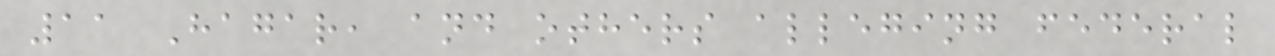11 Hagar, and others alleging federal
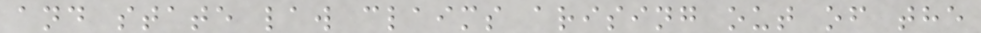and state law claims arising out of the
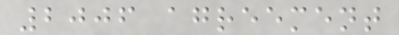2006 agreement
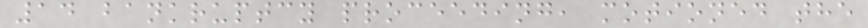14 bankruptcy proceeding, motioned the
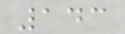143
